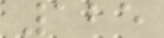125
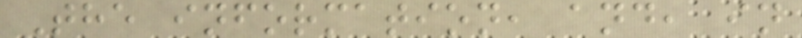The information, and, in
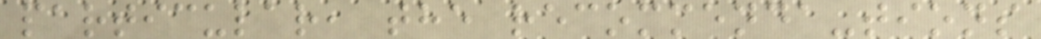particular, the recommenda-tions
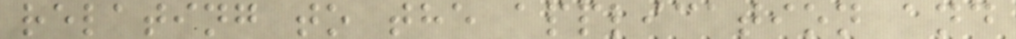relating to the application and
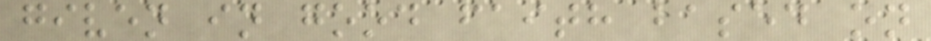given in good faith based on
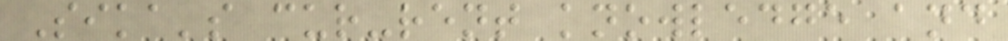Sika's cur-rent knowledge and
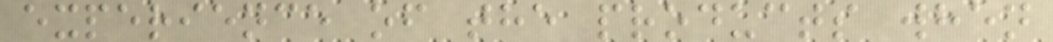experience of the products when
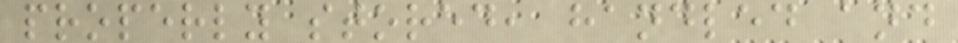properly stored, handled and
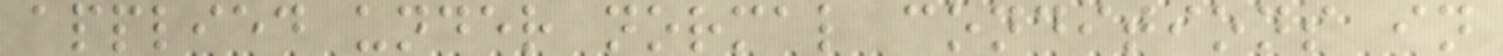applied under normal conditions in
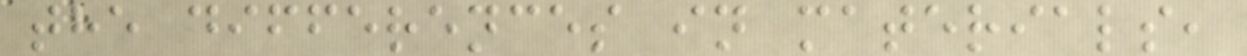the differences in materials,
